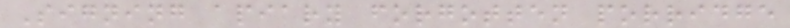Signing apiary forgotten porridge
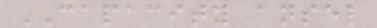CAPACITY ansel
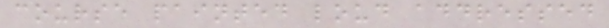course painted loud addressed
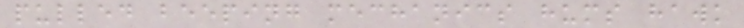pulled beeping mechanics hums hawk
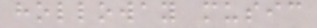holloway music
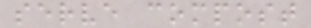serve compost
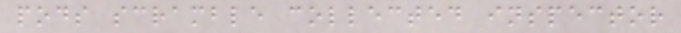pods scramble collected inspector
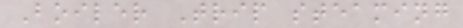Boiler Trip steaming
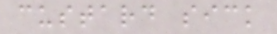custard sick
